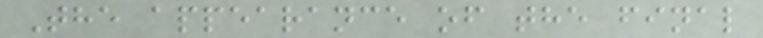The appearance of the final
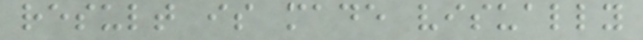result is made visually
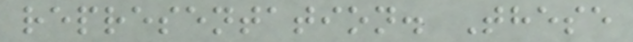representation. These
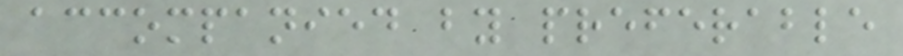accompanied by preferable
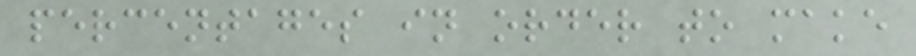percentages in order to make
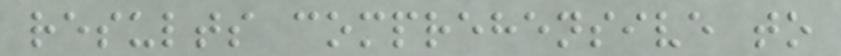results comprehensive to
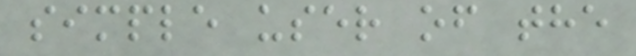simple user of the
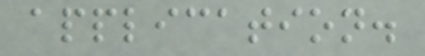application.
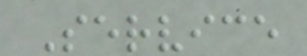Service
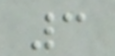3
